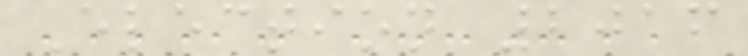Election 2016
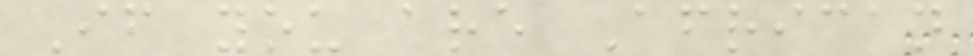If you are African
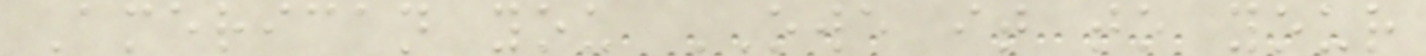American you OWE it to your
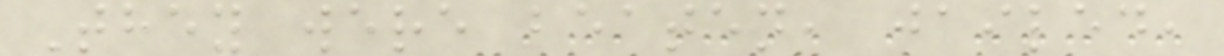They were beaten, jailed,
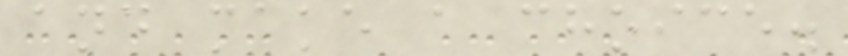and make a choice.
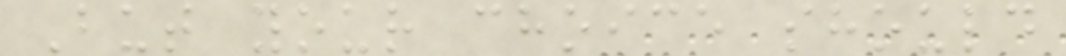But your choice should
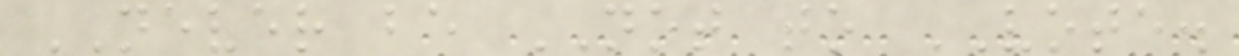NEVER be NOT to VOTE.
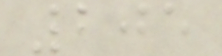205
